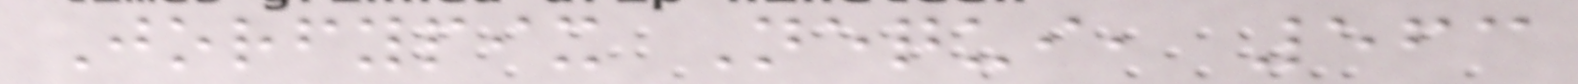Jorfypix Nequi, 563
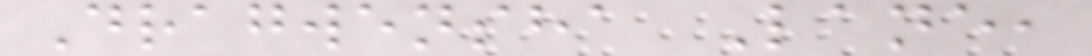Dragwensha Lane,
